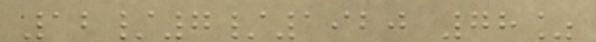12/7/1920 78%
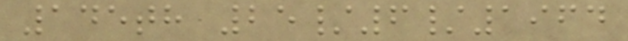145th 25/6/1964
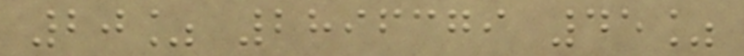20% 2896379 45%
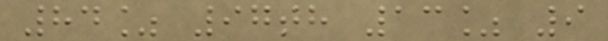84% 97th 13% 9
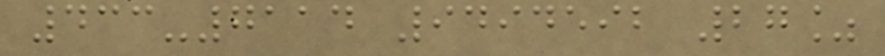433-7114 9494592 27%
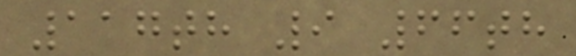117th 9 66th
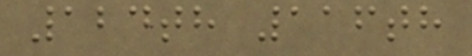124th 116th
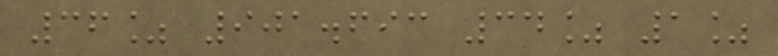36% 901.693 34% 1%
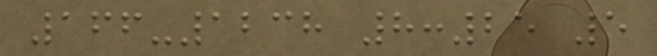166-1238 8:25 5
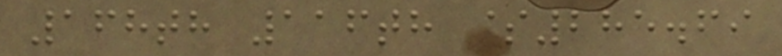168th 116th $285.69
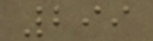299
